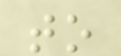to
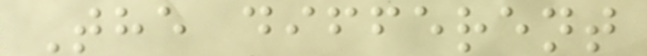The different
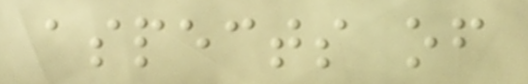aspects of
